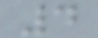4
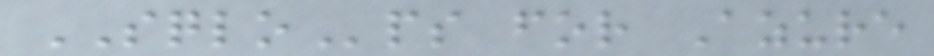SQLOps for Azure
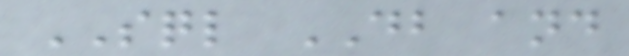SQL DB and
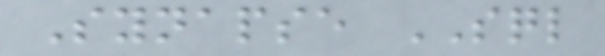Synapse SQL
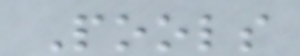Pools
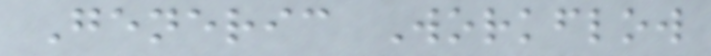Generic Workflow
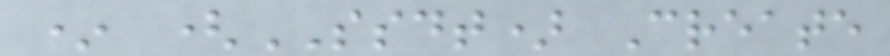* (SSDT) Create
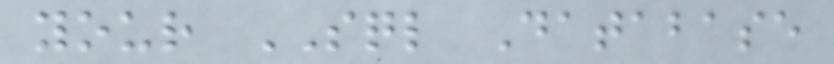your SQL Database
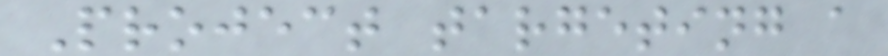Project targeting a
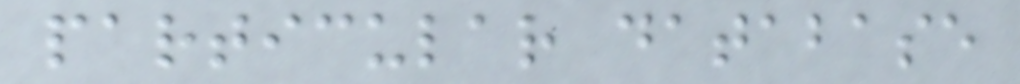particular database
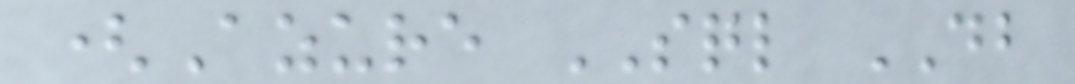(Azure SQL DB
